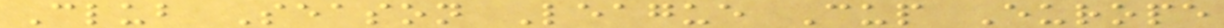Club Season League Cup Europe
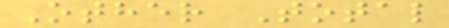Other Total
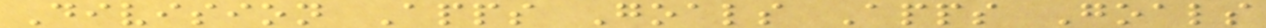Division Apps Goals Apps Goals
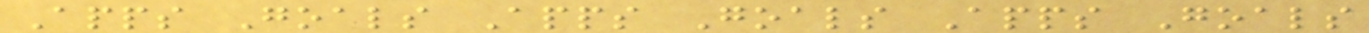Apps Goals Apps Goals Apps Goals
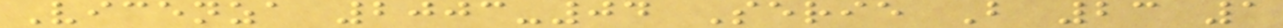Vicenza 2003-04 Serie B 23 1
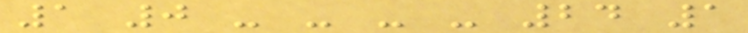1 0 - - - - 24 1
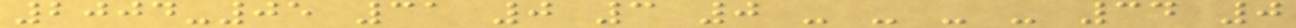2004-05 31 0 3 0 - - - - 34 0
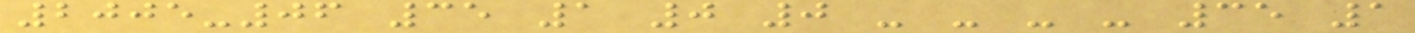2005-06 35 1 0 0 - - - - 35 1
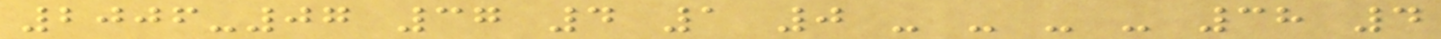2006-07 37 4 1 0 - - - - 38 4
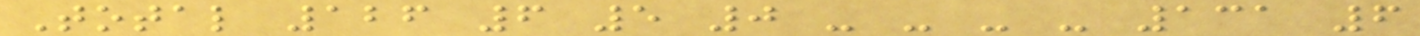Total 126 6 5 0 - - - - 131 6
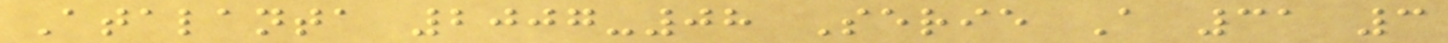Atalanta 2007-08 Serie A 31 3
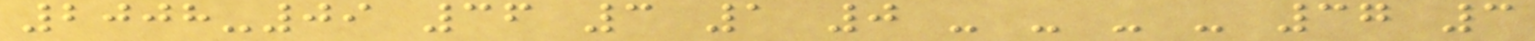2008-09 36 3 1 0 - - - - 37 3
